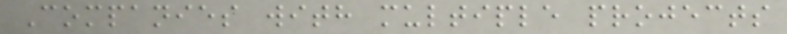Companies with multiple projects
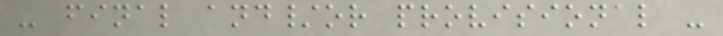- final and/or provisional -
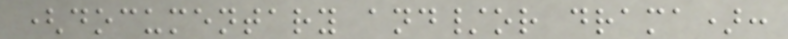(documentary and/or drama):
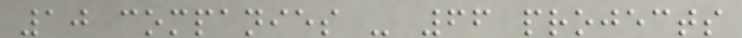10 companies - 66 projects
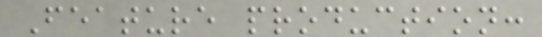Feature production:
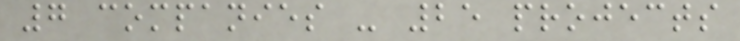7 companies - 25 projects
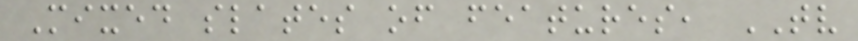Mixed slates of features, TV
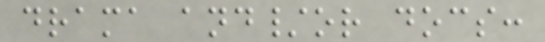drama and/or docs:
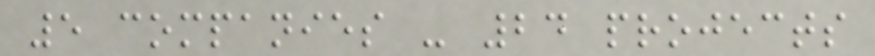5 companies - 24 projects
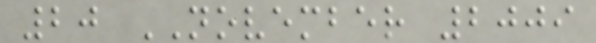20 NOVEMBER 2009
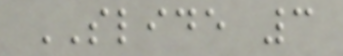SLIDE 3
